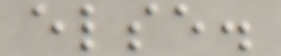else.
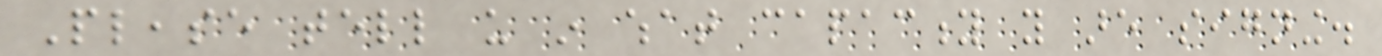Please tell us in what capacity you are signing.
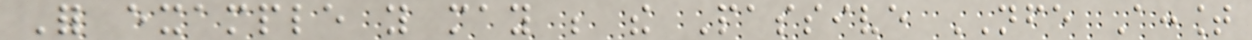For example you may be the Passive NFE Account
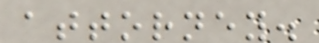attorney.
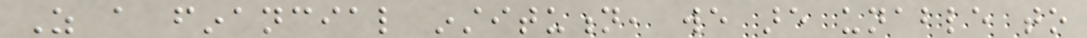As a financial institution, we are unable to
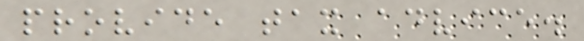provide tax advice.
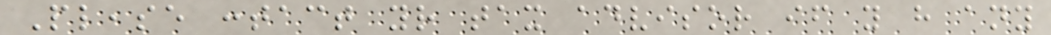Please contact your tax advisor if you have any
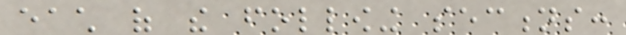each of the following sections:
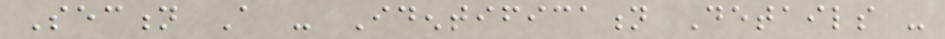Section A - Identification Details -
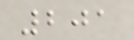201
